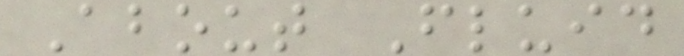About Fluid
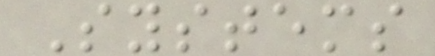Systems
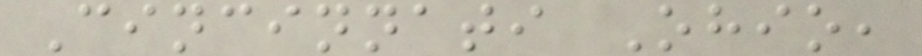Cincinnati Ohio,
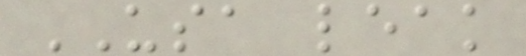USA leak
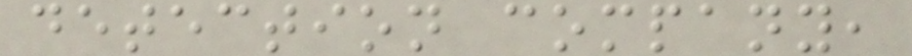detection company,
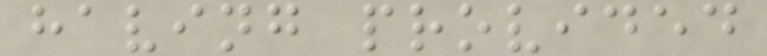having provided
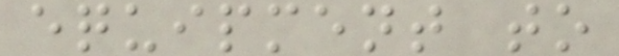equipment to
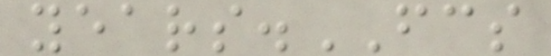years.FCS
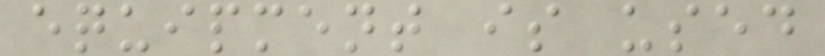equipment is used
